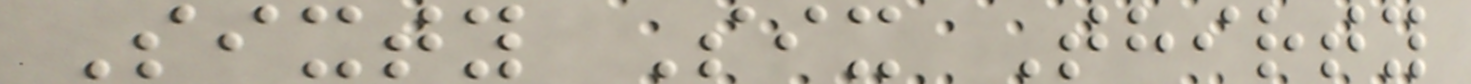Sixty Six Thirty
